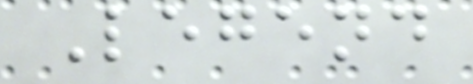Legend
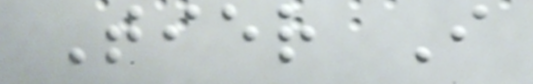Tier I
